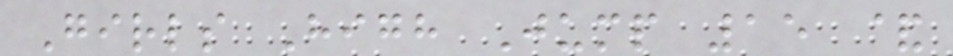Girls High Jump 15 &
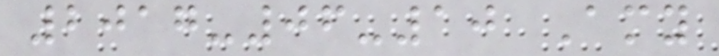2017-06-10 Amy
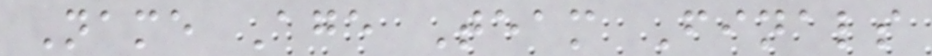Name Age Team Finals
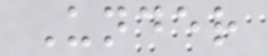Under
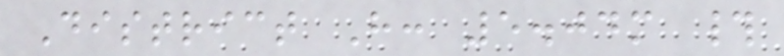District H: 5.04m #
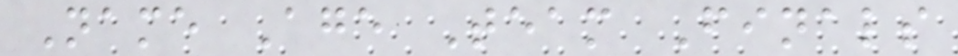Name Age Team Finals
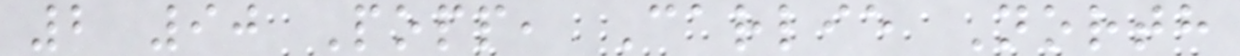2 90 Popp, Carlie North
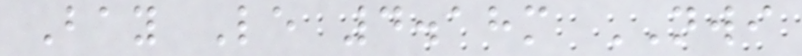Bay Le 4.18m NWI
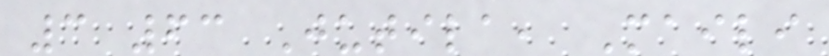3 63 Jutila, Maili
